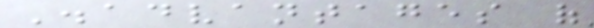Disadvantages of
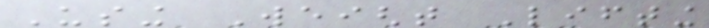Using Weight Lifting
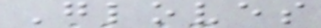Gloves
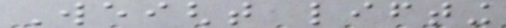Weight lifting
